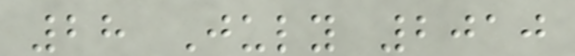28 July 2010
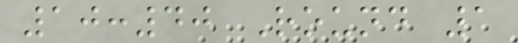10:40 Round 1
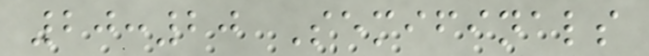20:20 Semifinals
